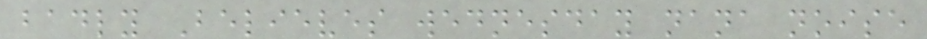badly Believes wednesday nana noise
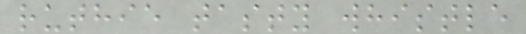ruthie tasty whistle
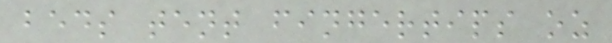beds tent fingertips oz
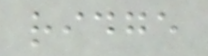ridge
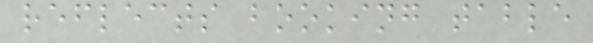reflects booking table
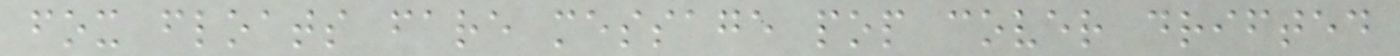fox floats fare message pop cover drifted
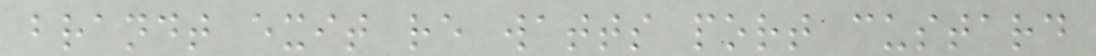brandt exit re watts port custard
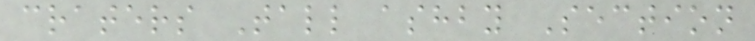craters Tall ashby Section
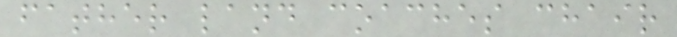father land coaches chair
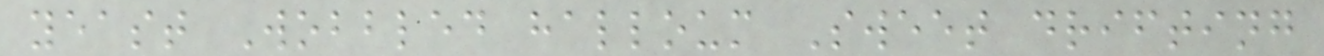yeast Wobbled halloum Sweet drifting
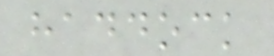haddock
